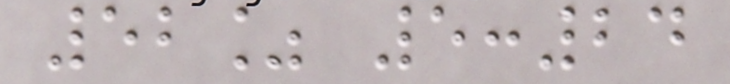52% 5:24
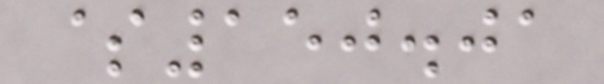$150.01
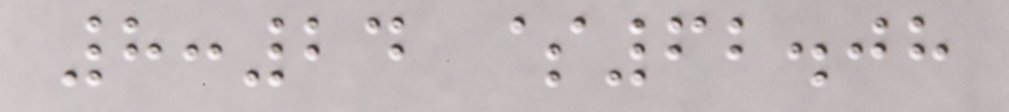8:24 $62.08
